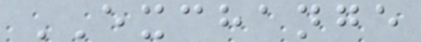EXCHANGE
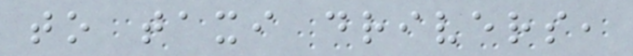to taxi drivers,
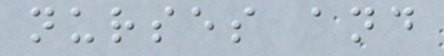nurses and
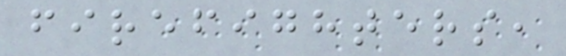firefighters,
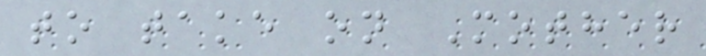to take on Mother
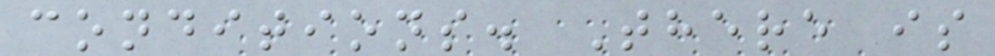conditions. There is
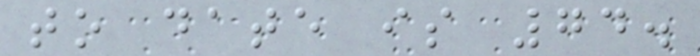to date is 74.
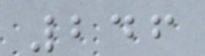246
